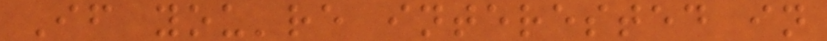If you're interested in
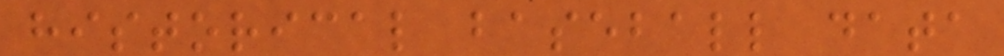historical baseball data
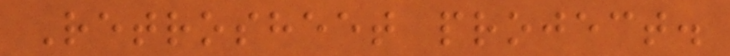Retrosheet project.
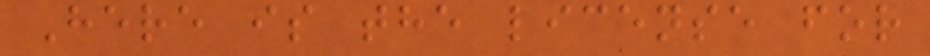Here is the license for
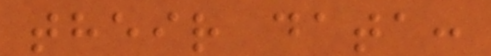their data:
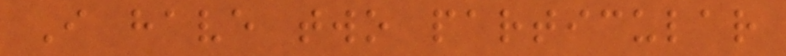I have two particular
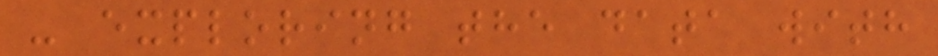- exploring the data with
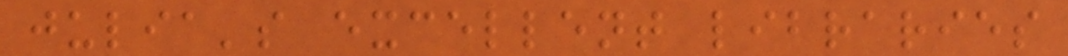julia's excellent libraries
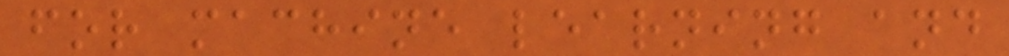for machine learning and
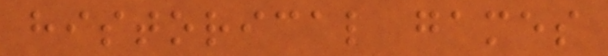historical games
